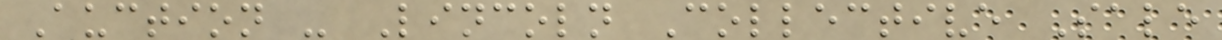Auction - Lincoln Collective Sale
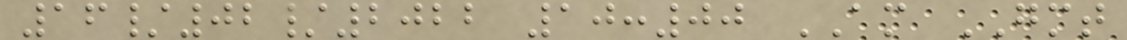16/02/2022 10:00 AM GMT
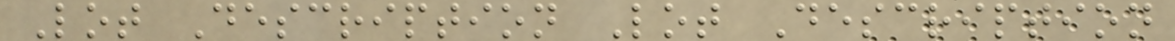Lot Description Lot Description
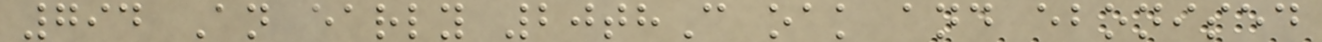794 An early 20thC oak and ebonised
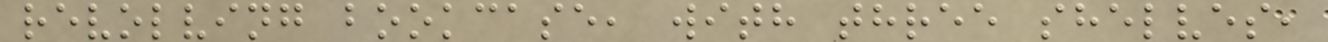revolving bookcase, with three shelves,
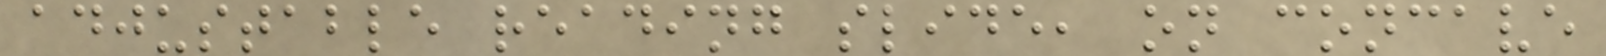adjustable reading slide, on concave
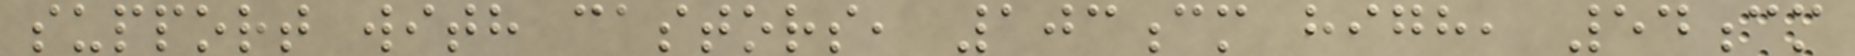support with castors, 103cm high, 54cm
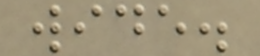wide.
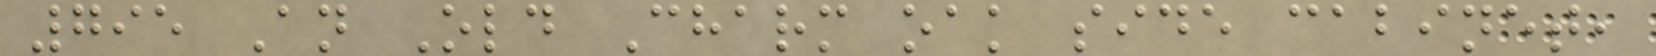795 An Old Charm oak side cabinet,
